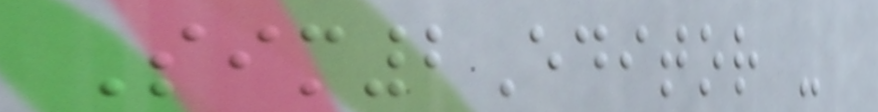Sim2Editor -
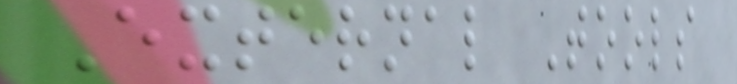External Tools
